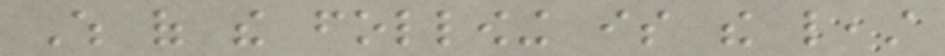Which of the following is the least
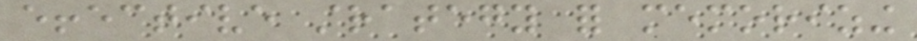effective strategy for memorizing
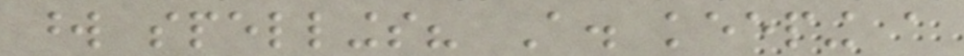word spellings? A. keeping a
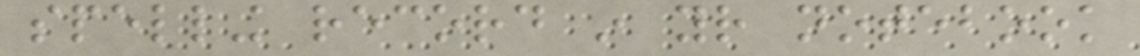spelling record in your notebook
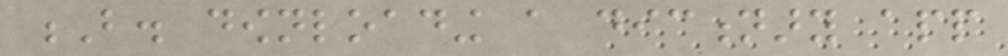B. downloading a dictionary app
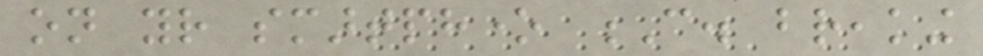on your smartphone C. breaking
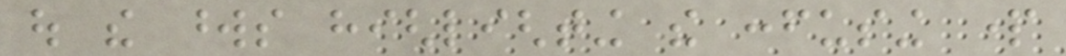out the words highlighting the confusing part
